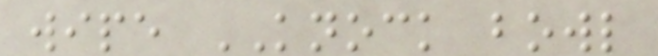wipe KNOCK bowl
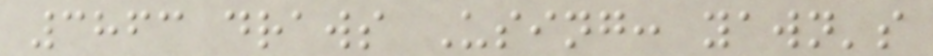3863 draws Using: yawn's
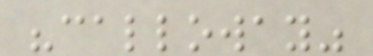"calloway"
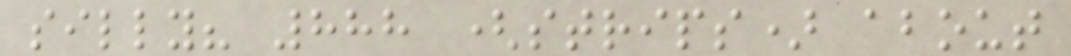silly? 888 (strips) about
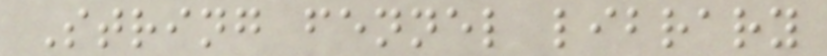String fennel library
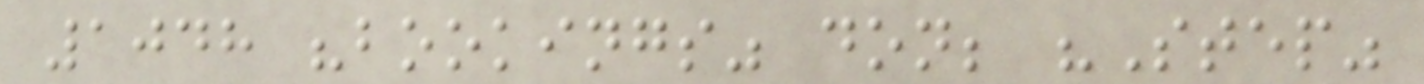1048 "bookings" don; "Step"
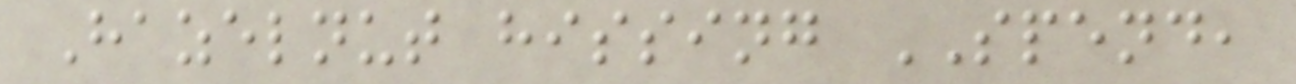Hazelnut hissing SPEND,
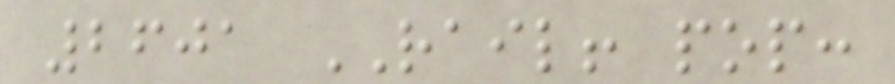2601 RAIL! pop:
